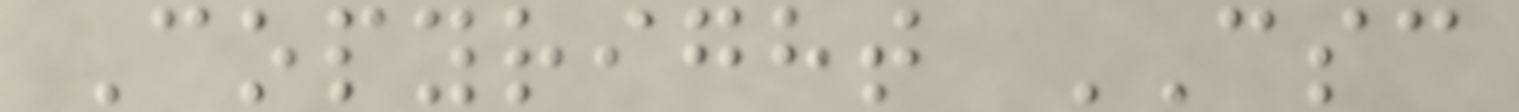Copyright CSC
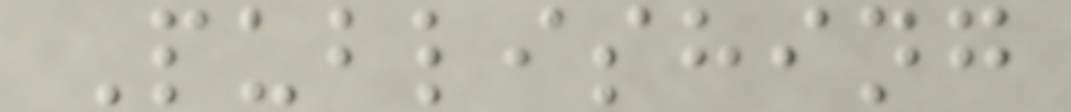Publishing
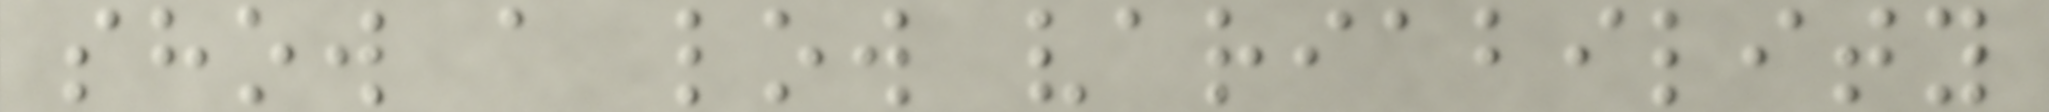show a low variability
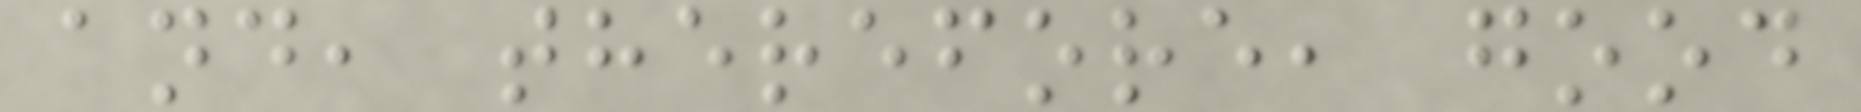and, therefore, good
